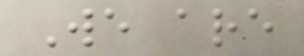We are
